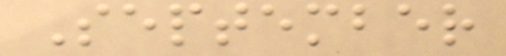September
